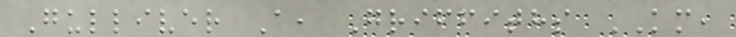Gulliver A, Griffiths KM,
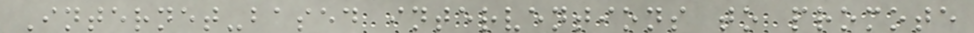Internet-based interventions to promote
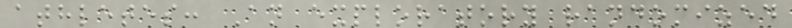athletes: An exploratory randomized
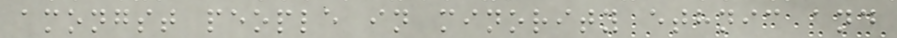amongst people in minority ethnic and
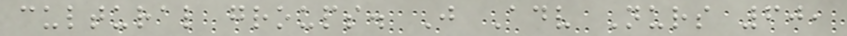cultural groups. J Adv Nurs 60,
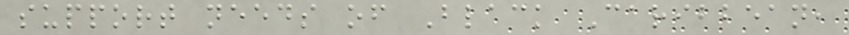support needs of Black Caribbean,
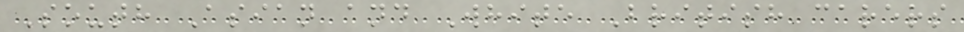South Asian and White British carers
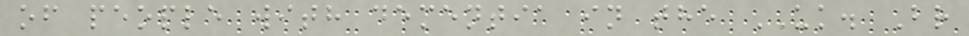of people with dementia in the UK. Br
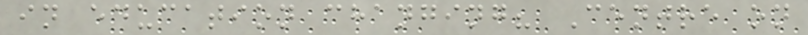in education changing? Centre on
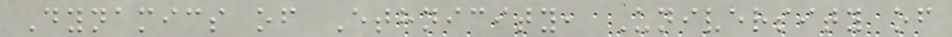Dynamics of Ethnicity, University of
